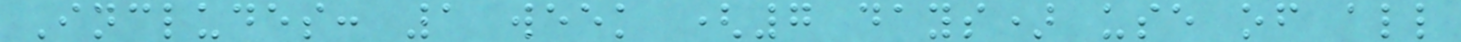Includes: 1 week (7 days) use of all
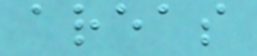areas
